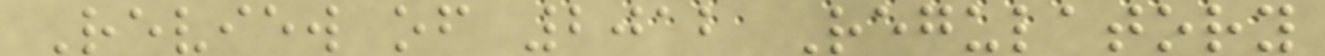Review of 2012 Regulatory
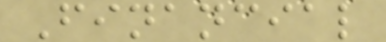Financial
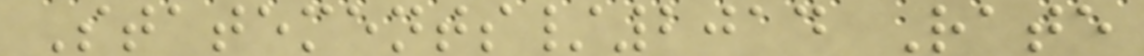Statements/2014 Rate
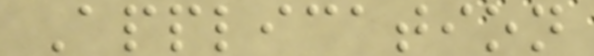Application
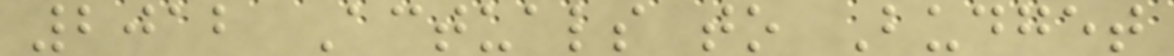2012 Actuals to Budget
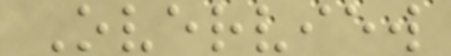Overview
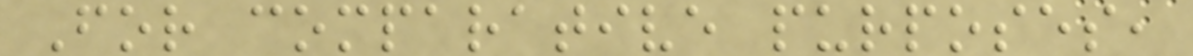For comparative purposes,
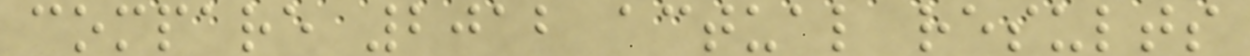compare 2012 actual results
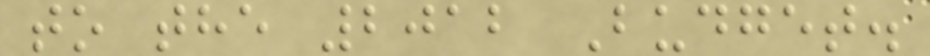to the 2012 Budget.
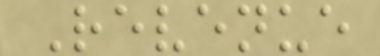Revenue
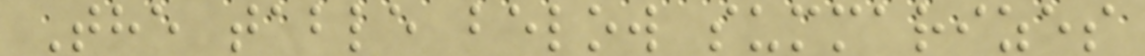The table below summarizes
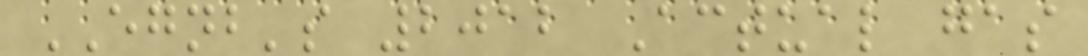EGNB's 2012 Actual gas
